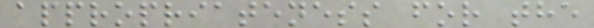appropriateness for the
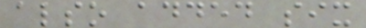also added six
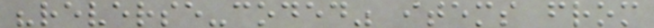"reverse-coded" items from
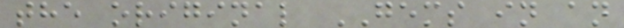the original GEMS in an
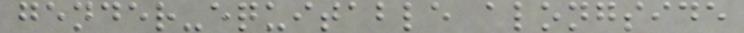gender-equitable alongside
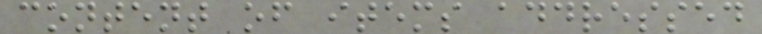content of items addressed
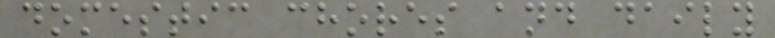domestic chores and daily
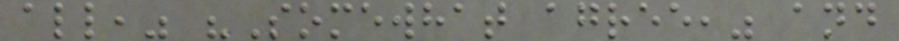all," "Somewhat agree," and
